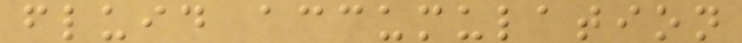fluid accumulation
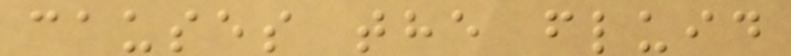causes the fluid
